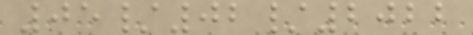05/02/2022
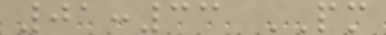01:33 PM
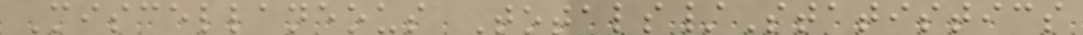Miscellaneous Totals/Statistics
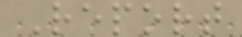Report
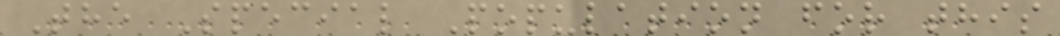The Special Population for this
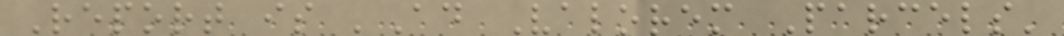Report is 'Ad Valorem Parcels'
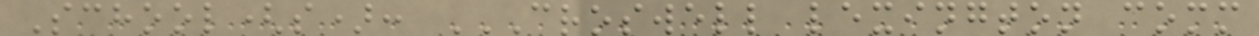School(s): CROSWELL LEXINGTON COMM
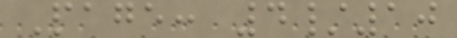Page: 4/10
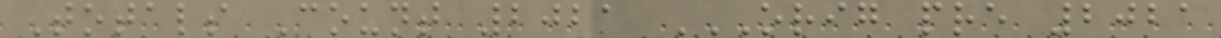Totals Count 2021 ORIG PRE 2021
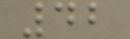42
